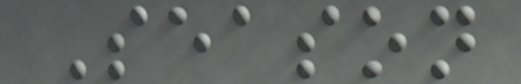Season
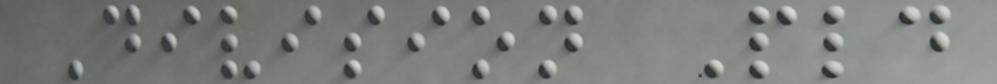Division Pld
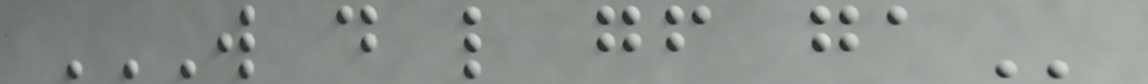W D L GF GA
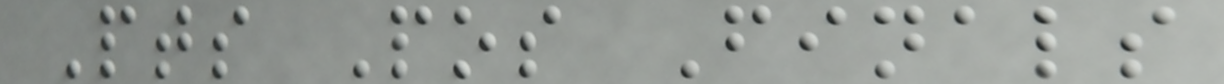Pts Pos Finals
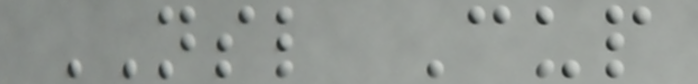NSL Cup
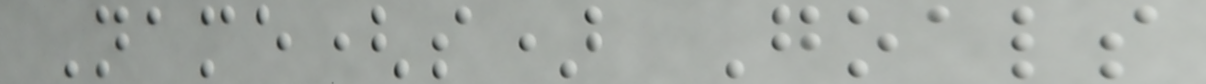Name(s) Goals
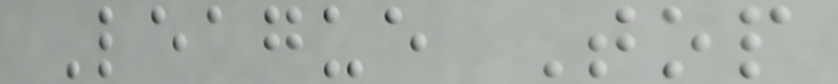League Top
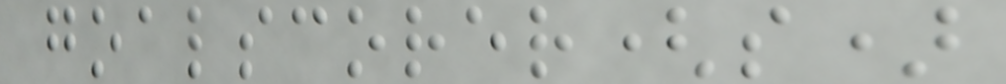goalscorer(s)
